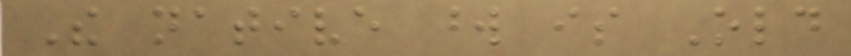The native word is Old
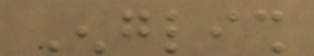English
